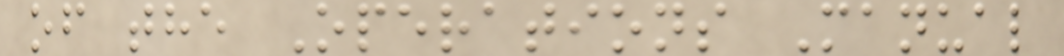of the Operations Manual
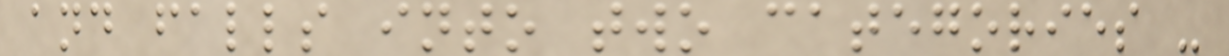and falls into two categories -
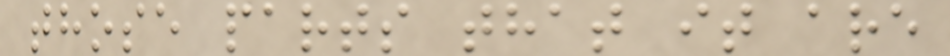those parts that it are
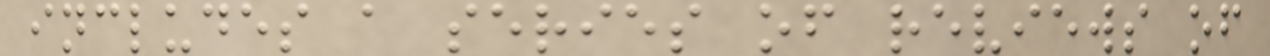includes a series of reviews of
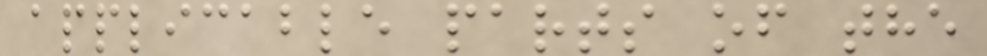applicable parts of the
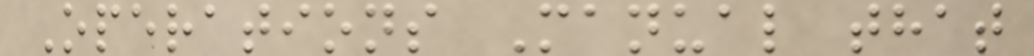Operations Manual that
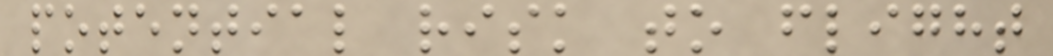potential risk to flight
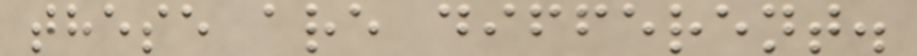these are different.
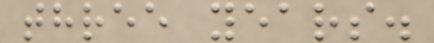three years.
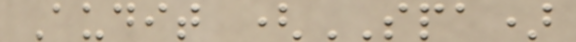Audit (SPA)
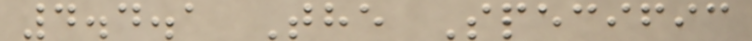4.4.1 The Specific
